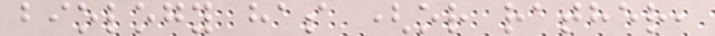biology has (or rather,
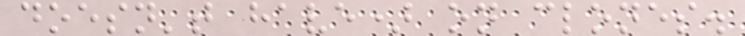doesn't have) on clones.
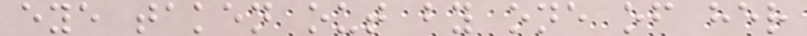eye taken out by one of her
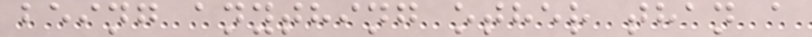being anything other than a
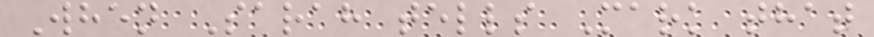When Sarah tells Mark that
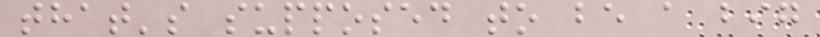that's supposed to be a big
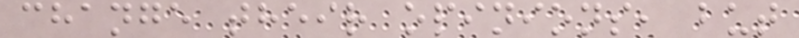change their opinions, but
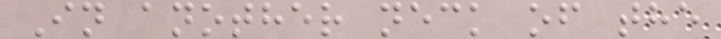In another neck of the
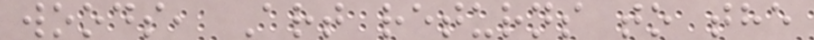woods, Art returns to the
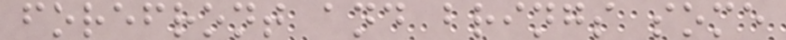forefront and brings some
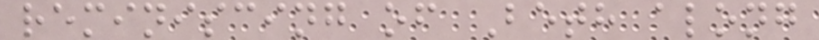reminiscing of Beth along
